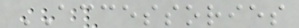ACCESSORIES
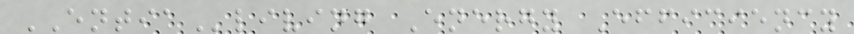ENTIAliving Energy Efficiency
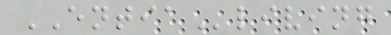ENTIAliving
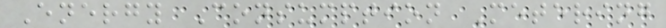Energy Consumption Metering
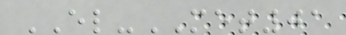EL-MET01
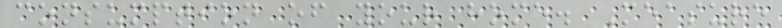consumption of your home. Measure
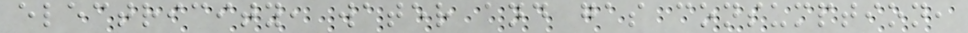electricity, water and gas consumption,
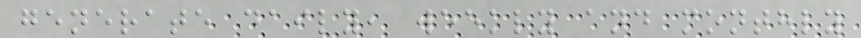generate daily, weekly and monthly
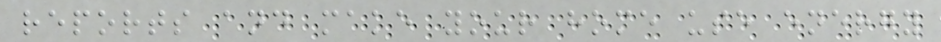reports and make your home use energy
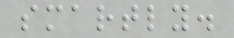smartly.
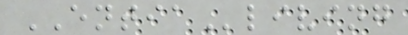ENTIAliving
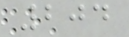204
